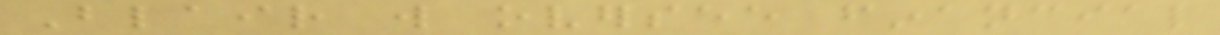Blair will oversee financial
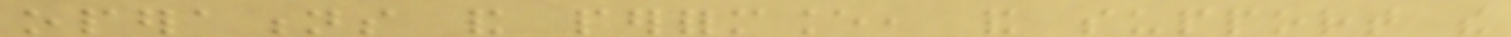operations and performance, and support the
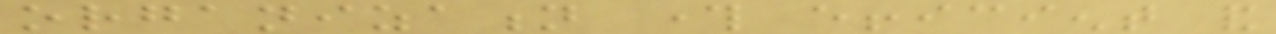organization through efficient and
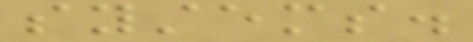systems.
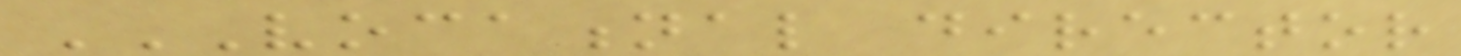VOCATIONAL DIRECTOR
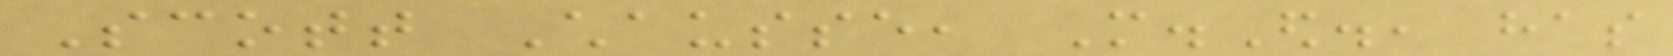Scott Chausse, M.Ed., has
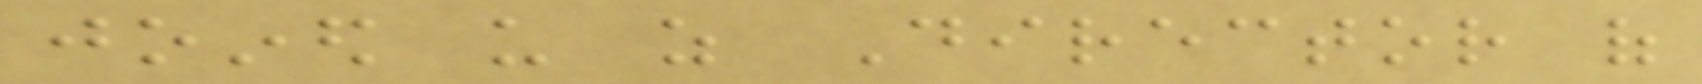joined us as Director of
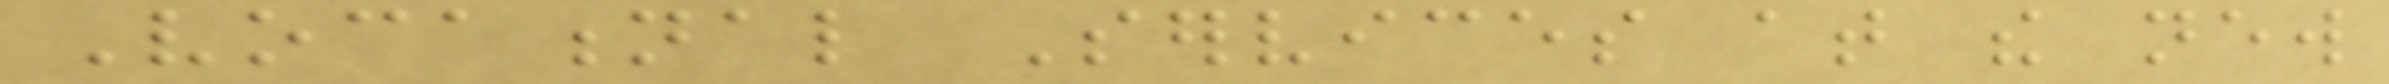Vocational Services at the new
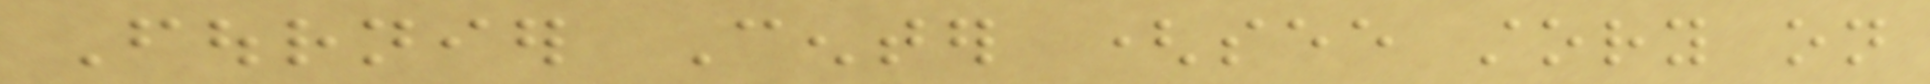Fournier Center (see story on
